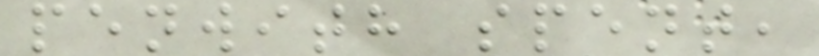penwith spent,
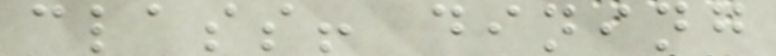class! dining
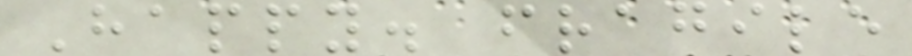Happy. fragile
